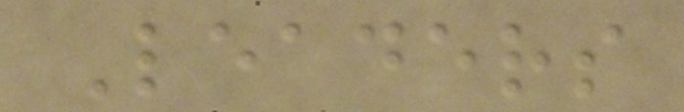Leaders
